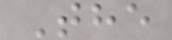The
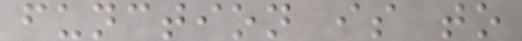function is to
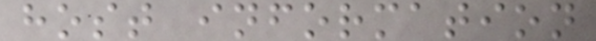host information
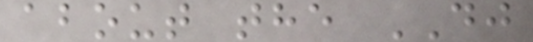about the DJ
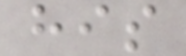his
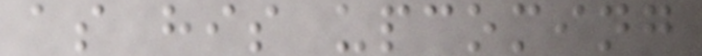as his upcoming
